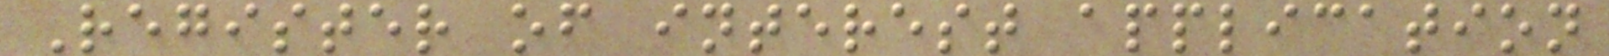Register of interest application
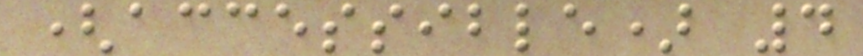(accessible) 4
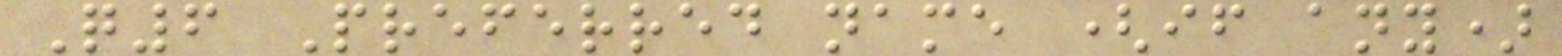Q6 Preferred name (if any)
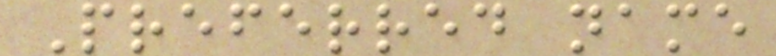Preferred name
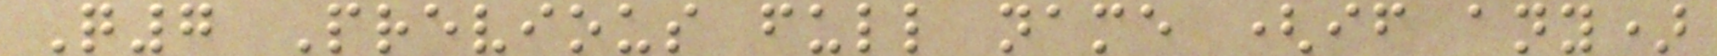Q7 Previous full name (if any)
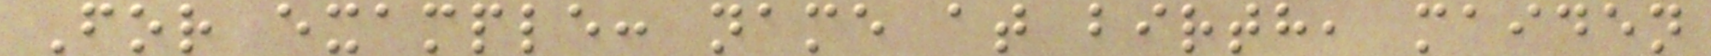For example: name at birth, maiden
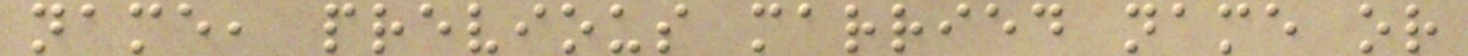name, previous married name or
